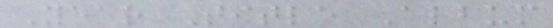Year Title Album
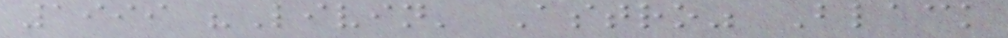1999 "Livin' Astro" Black
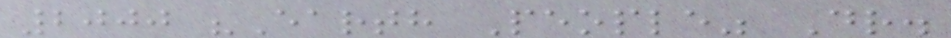2000 "Earth People" Dr.
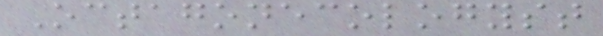Octagonecologyst
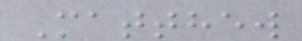Matthew
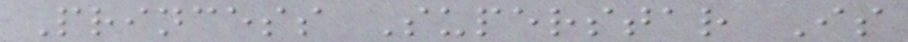Princess Superstar Is
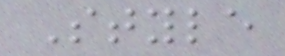Style
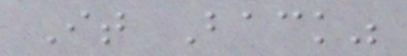It Back"
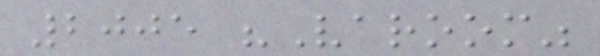2005 "Varoom"
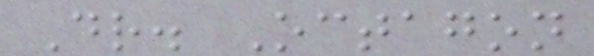Dr. Octagon
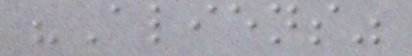"Aliens"
